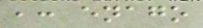,: enago
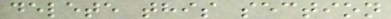delete this section
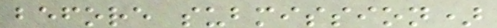before submission)
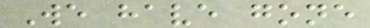We have gone
